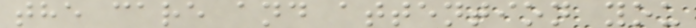the care and attention you
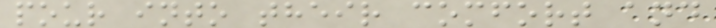pour into their comfort and
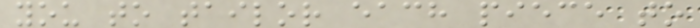you to tailor each piece to
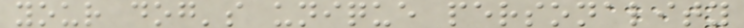your dog's unique personality
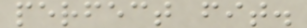perfect fit.
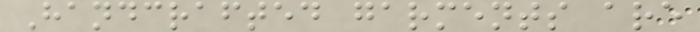Handcrafted garments are
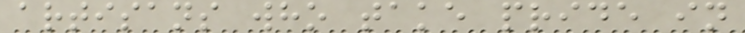artisans who take pride in
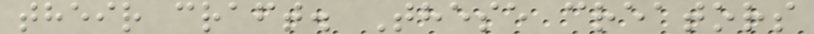their craft. These creators
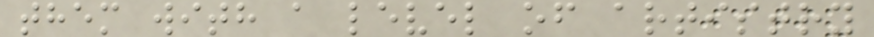them with a level of artistry
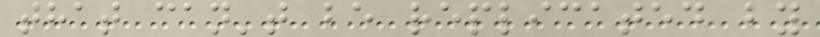that can't be replicated by
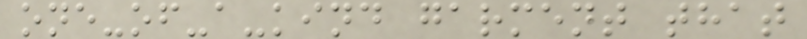one-of-a-kind garment that
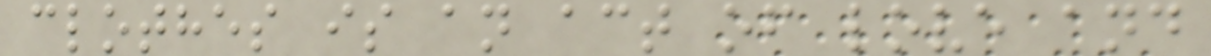clothes is an act of love and
